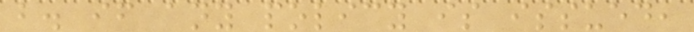b. if any policy is issued,
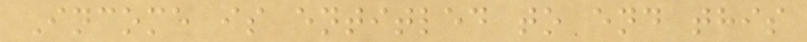Income is entitled to end this
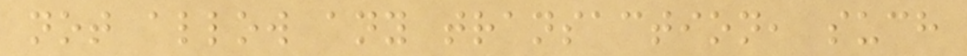not allow any transaction, such
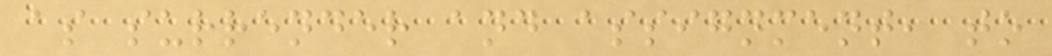as surrender and assignment, to
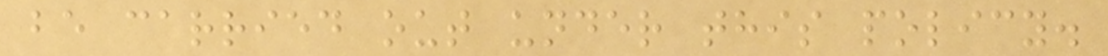be carried out under this policy.
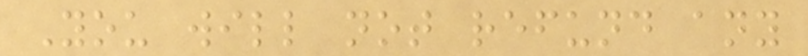You will not refund any
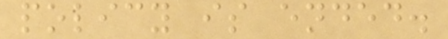policy is ended.
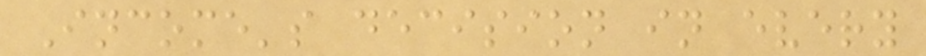Income's decision in every
